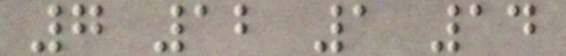7 12 1 14
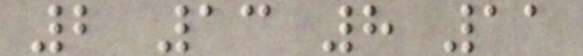2 13 8 11
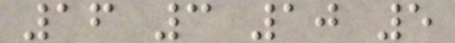16 3 10 5
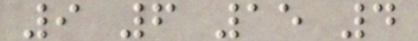9 6 15 4
